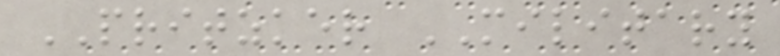PRITZKER MILITARY
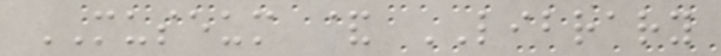MUSEUM & LIBRARY
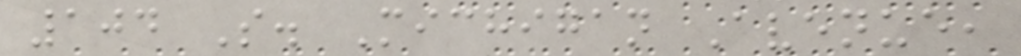104 S. Michigan Avenue,
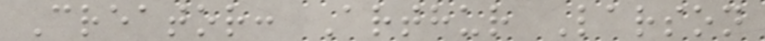Creator: Arthur Larson
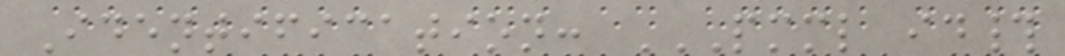Identification: PMML ID#
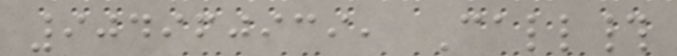904960939, Call#
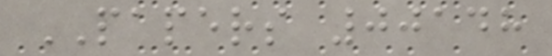PAPERS 00148
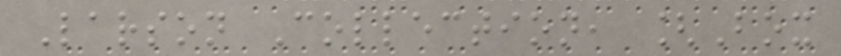Larson Collection, [Box
